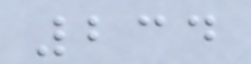234
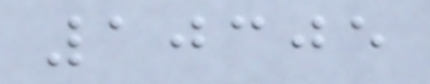10305
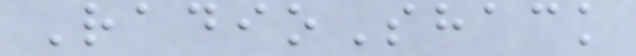RadioShack
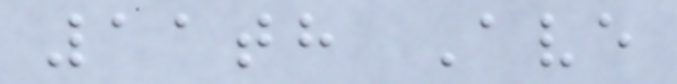11th Ave
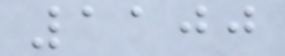1100
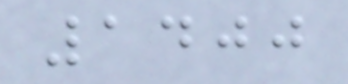1400
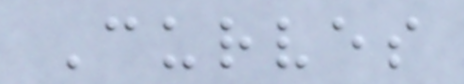Curves
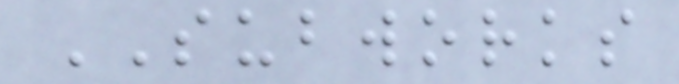SUBWORKS
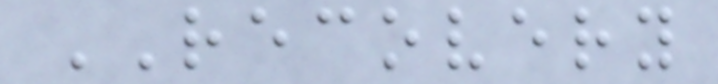RECOVERY
